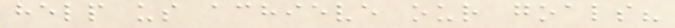help us achieve our goals?
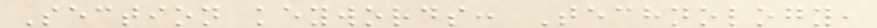Section keywords: Technology,
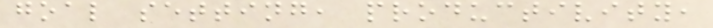goal setting, productivity,
